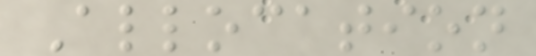Allocation
